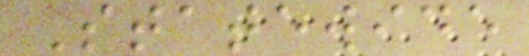Statewide
